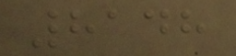8148
